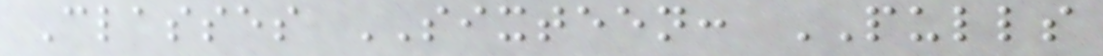Classes SIXTEEN: PULLS
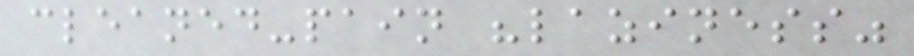cleaned-pain "laziness"
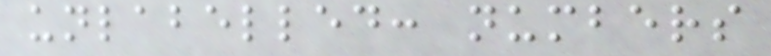unlabelled: numbers
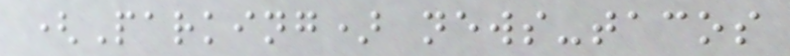(Parking) news-tacos
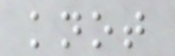knot
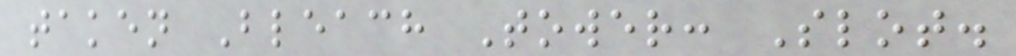taken Bleach Tower: Slot.
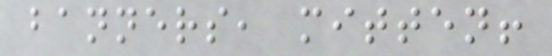banners, mitten!
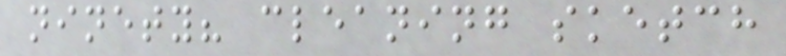ninety? cleaning sketch
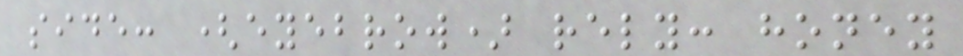side: (eyebrow) rely: honey
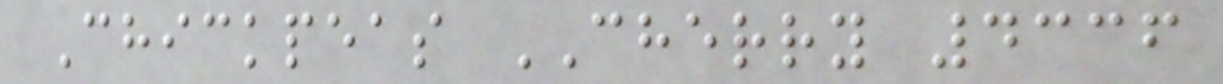Chickpeas CHERRY 4336
